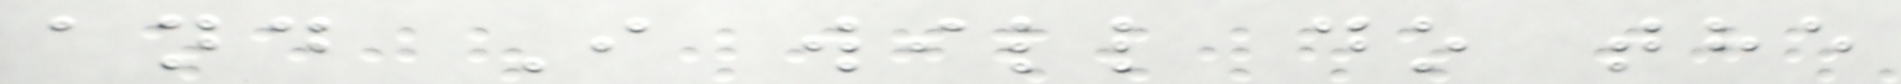and I will do the
